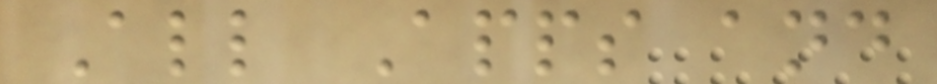All Apps and
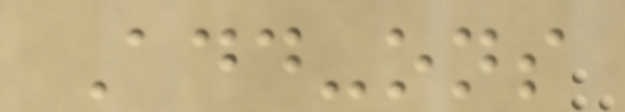Add-ons
